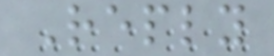Reply
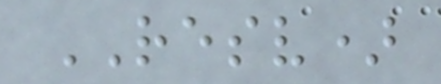RESV)
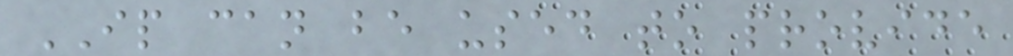IP can be used to provide
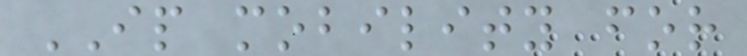IP mobility for
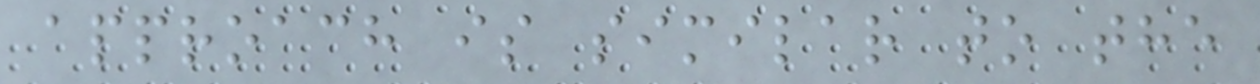approach is similar to the
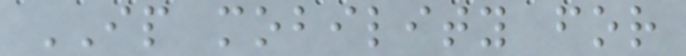IP mobility for
